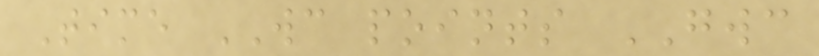Time WC points GWC
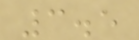3.5
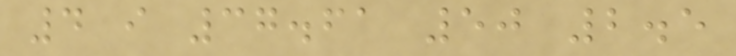4 i 37.61 50 2.5
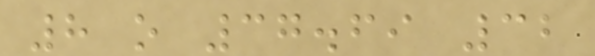8 o 37.69 32
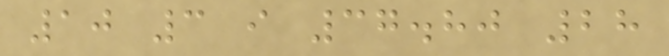10 3 i 37.80 28
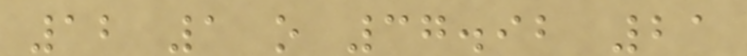12 1 o 37.92 21
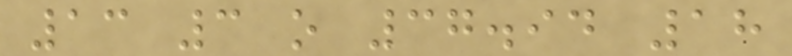13 3 o 37.94 18
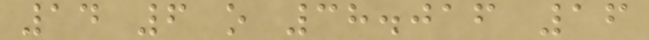14 6 o 38.016 16
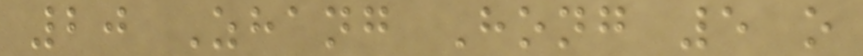20 Zhang Hong 5 o
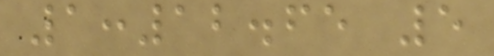1:12.65 5
